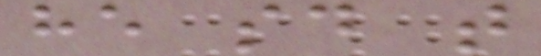he said that
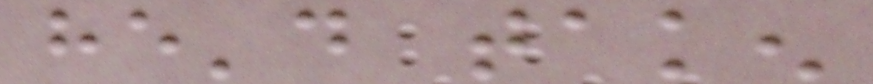he'd taken
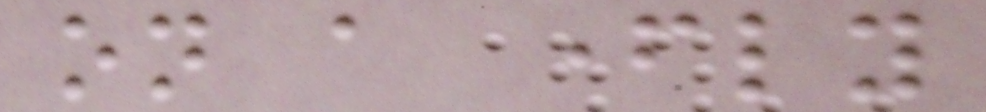on a fatherly
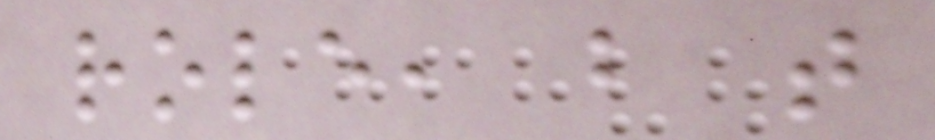role, but that
